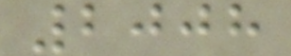2008
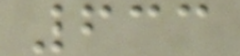633
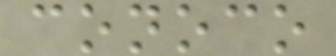conoco
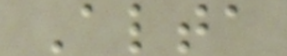Alta
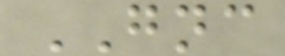GNC
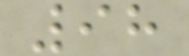98
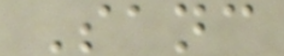Sanc
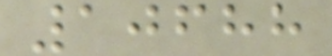10688
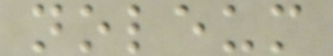noleum
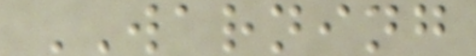WARNING
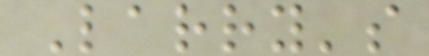Larry's
